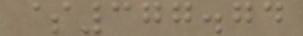$377.74
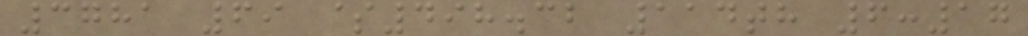3781 69 $498.32 114th 6:17
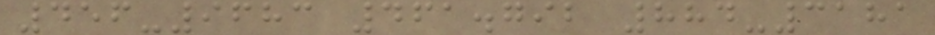456-9683 461.792 884-3181
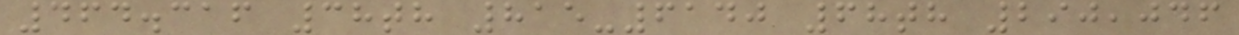464.316 38th 815-6140 68th 290,046
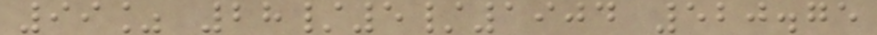99% 28/5/1904 520.75
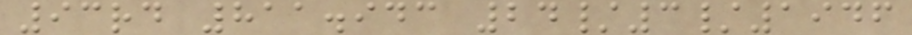93rd 811.943 24/3/1946
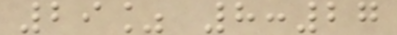29% 8:27
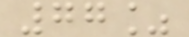77%
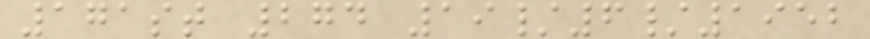171st 274 19/6/1952
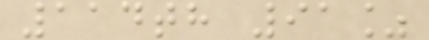114th 91%
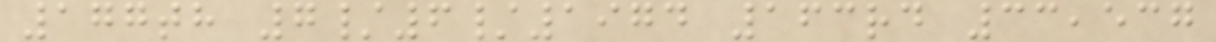177th 7/6/1974 163rd 33,537
